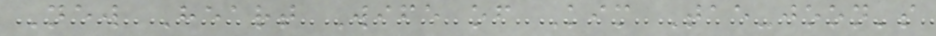New Heart Wife of Kim Tae-joon's
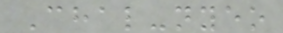Chal-nyeo
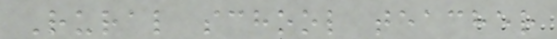Rural school teacher
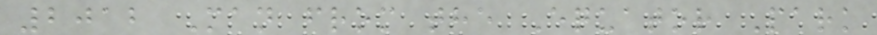2012 Man from the Equator Park
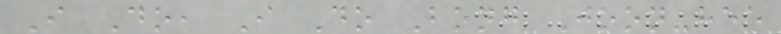I Do, I Do Bong Joon-hee
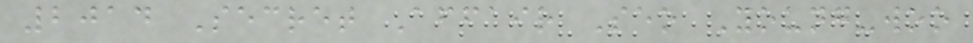2014 Secret Affair Seo Young-woo
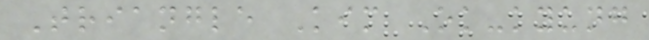Triangle Kim Ok-kyung
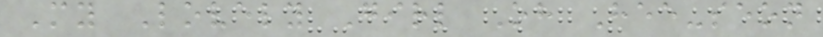My Lovely Girl Oh Hee-seon
